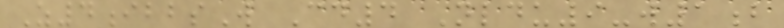Z4ibbsW Cd4 Nldu9-w1b
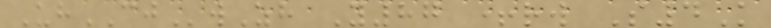UhCJwZh Y87 +rw S4K
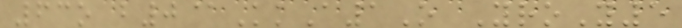63o b0@KkA1O YroY5
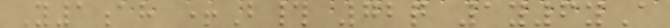Y1ah +B# 72q 1y6yA
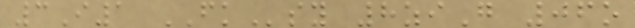3I1 FKsy 8ziG 06o
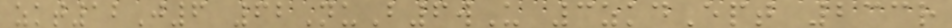zkt12J6 62NuB6wU 3zkdEpt 233r
